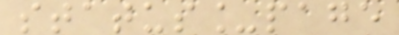status_page
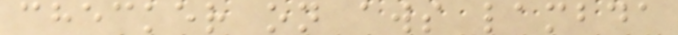checker on aws lambda
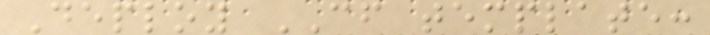Deploy CF template:
